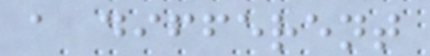a different
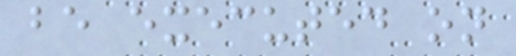be executed on
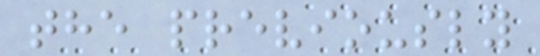the previously
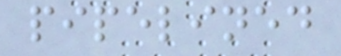pipelined
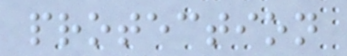protection
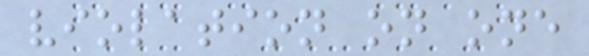violation on one
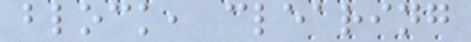block, clearing
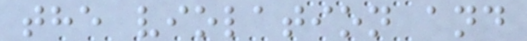the violation and
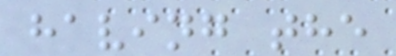having the
